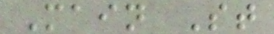Main St
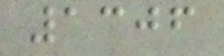1306
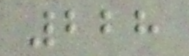228
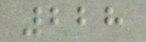228
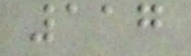117
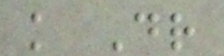k Dr
